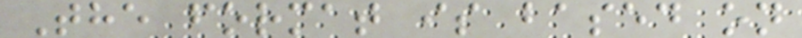The format is based on
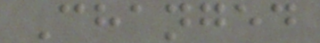Changed
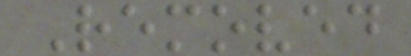Removed
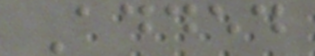Added
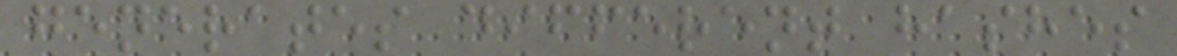generates different hashes
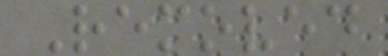Removed
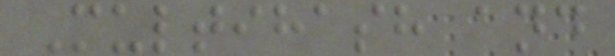Multihash and
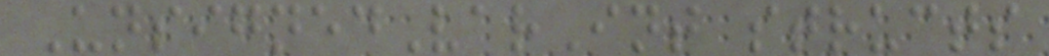UnsignedVarInt structs
